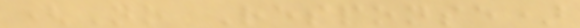(No Response)
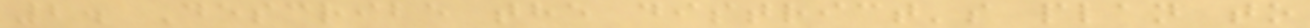2. Describe the district's plan to
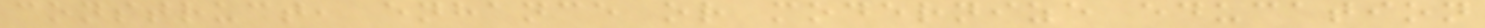construct, enhance or modernize education
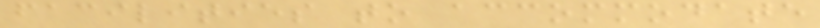facilities to accommodate
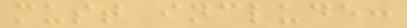must include:
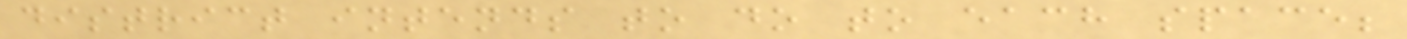district intends to do to each space;
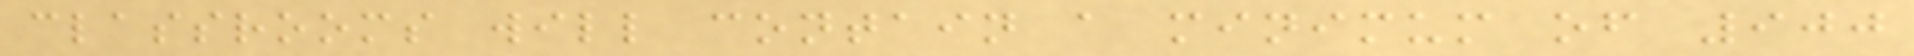classrooms will contain a minimum of 900
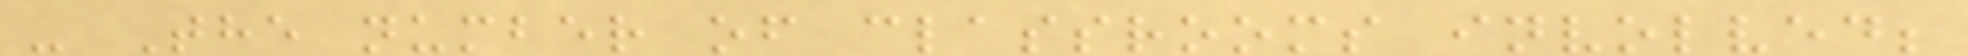- The number of classrooms involved;
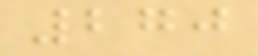270
